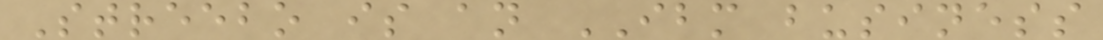Streebo is an IBM business
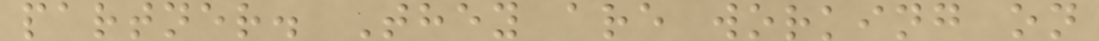partner. They are working on
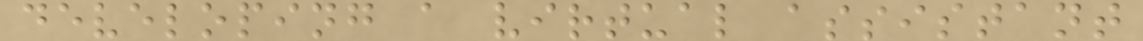developing a virtual assistant
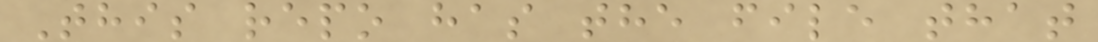This repo has the file that
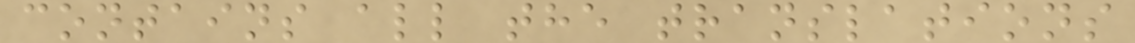contains all the translations
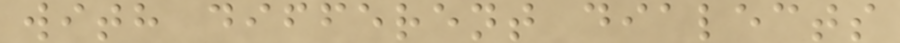with different dialects
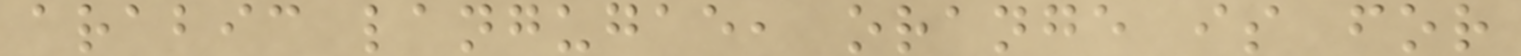arabic langugae, orange is for
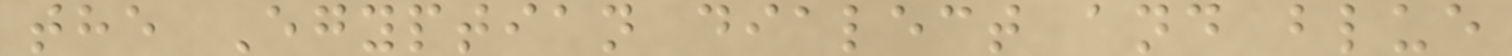the Egyptian dialect and blue
